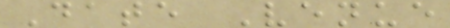Date Venue
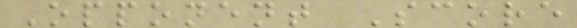Opponent Score
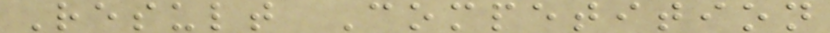Result Competition
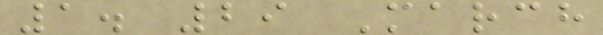1. 29 March
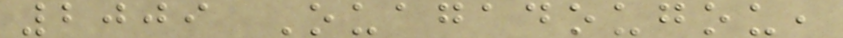2009 Ouagadougou,
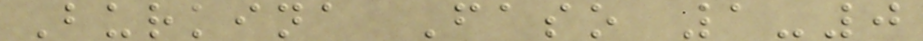Burkina Faso 1-0
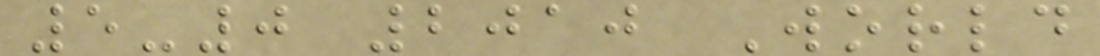5-0 2010 World
